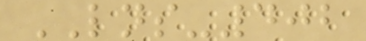LNS-402
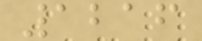1216
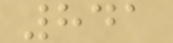841
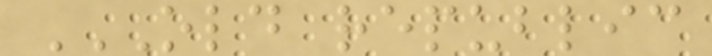OLD REPUBLIC
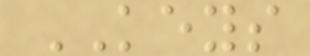KEYS
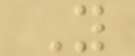Y
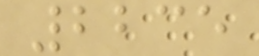2235
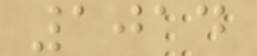1014
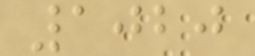1020
